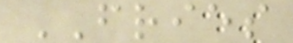FRIES
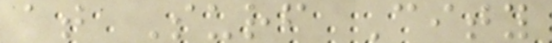at Surf City
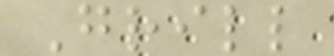Grill
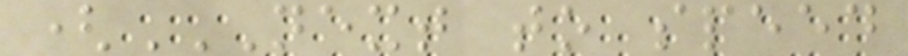(NEXT TO SPEED
